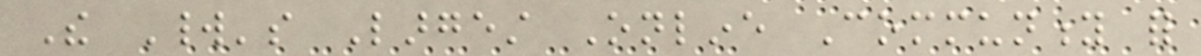The World's Largest Online Community for
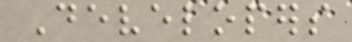Developers
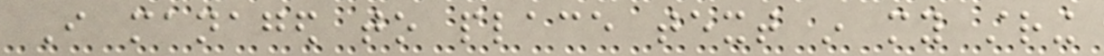I managed to place text in my string
